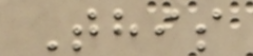This
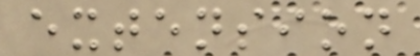extension
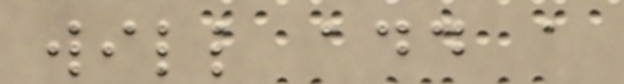will add a
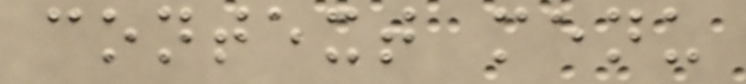context menu
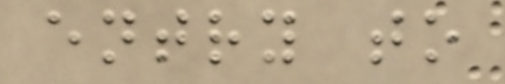entry to
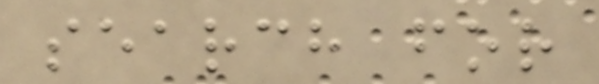search for
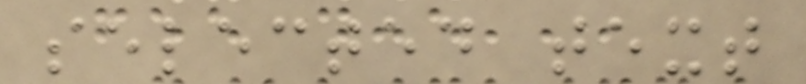selected text
